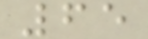65
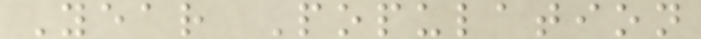Year Population
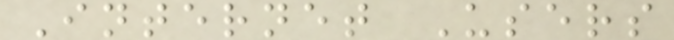Internet Users
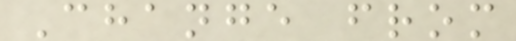Change from
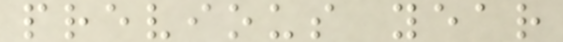previous year
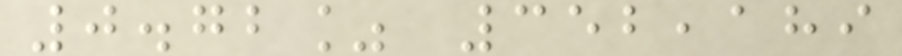0.72% 352,189
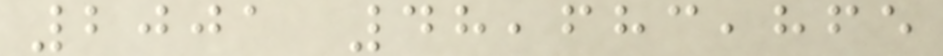2001 48,683,865
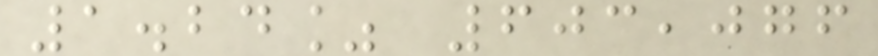1.24% 603,076
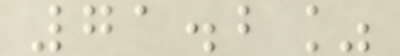71.2%
